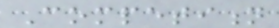Competition
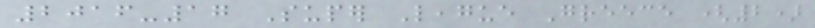2016-17 Super League Greece (2)
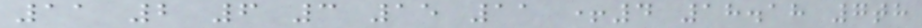11 2 6 3 15 11 +4 18.18 7th
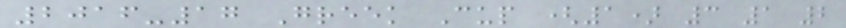2016-17 Greek Cup (1) 3 1 2
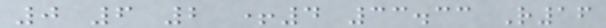0 6 2 +4 33.33 R16
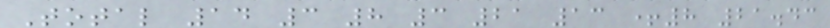Total 14 3 8 3 21 13 +8 21.43
